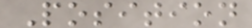Position
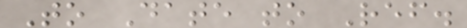To Date to Ref.
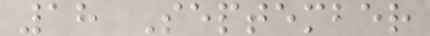18 September
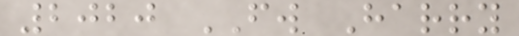2020 FW Harry
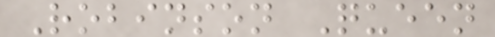Robinson Queen
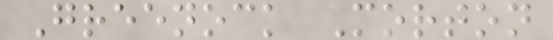Greenock Morton
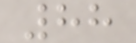88
